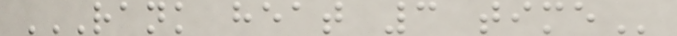RANK HEAT 3 TIME
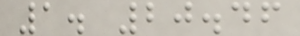1. 20.46
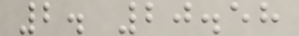2. 20.58
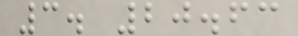3. 20.63
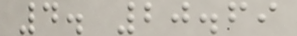4. 20.69
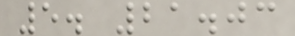5. 21.03
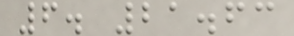6. 21.63
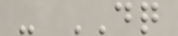- DQ
